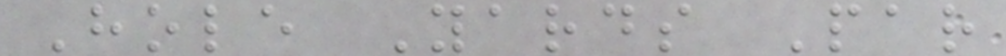Hole Yards Par
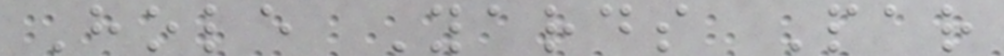Hole Yards Par
